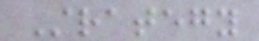Strategy
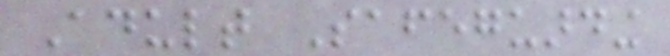Adult Safeguarding
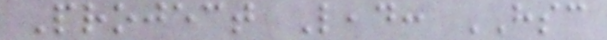Project Lead: HSC
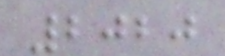2020
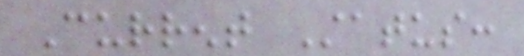Current Status:
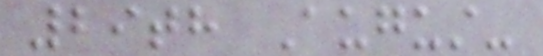29th August-
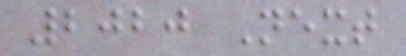2020 Next
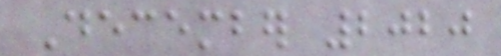December 2020
